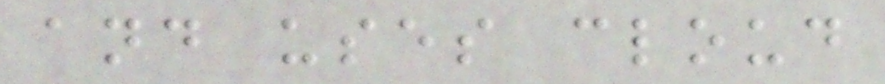and uses cloud
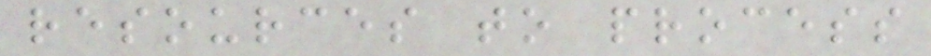resources to process
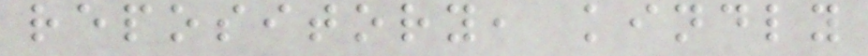repository, kindly
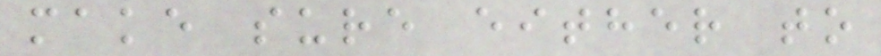make sure either to
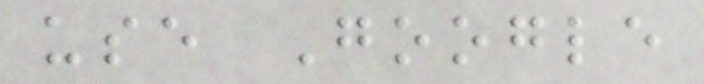use Google
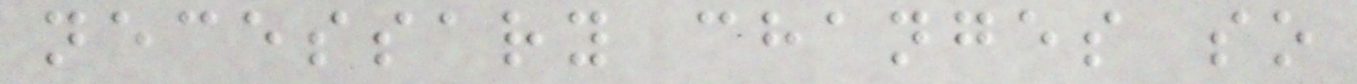necessary changes so
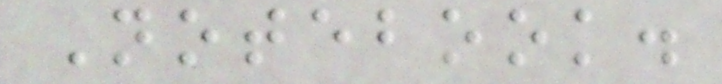Notebook.
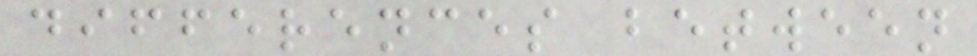differences between
